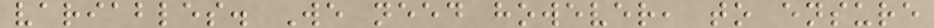variables. We need however, to ensure
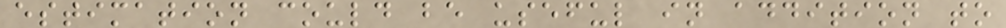estimation could be useful in addition to
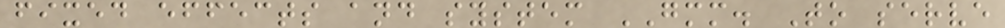fixed effects and system GMM. To serve
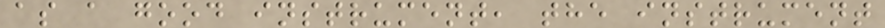as a good instrument, the instrument
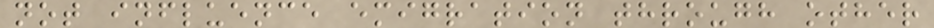not influence emigration through other
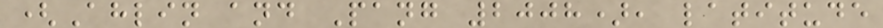(Ahlin and Pang 2008), latitude
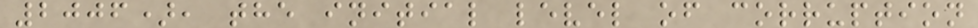2006), the initial level of corruption
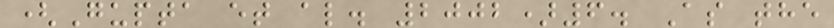(Gupta et al. 2002)6. As the
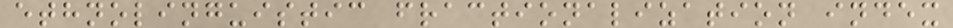ethnolinguistic fractionalization index
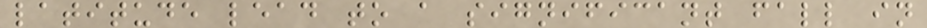latitude lead to a significant fall in
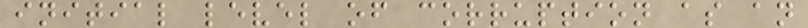initial level of corruption as an
